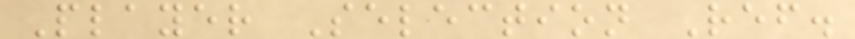Player Selection Ref.
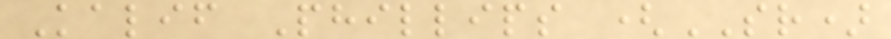Kalif Phillips (SR)
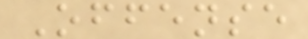Offense
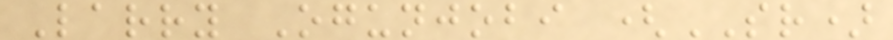Larry Ogunjobi (SR)
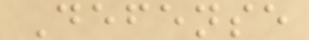Defense
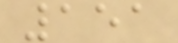151
